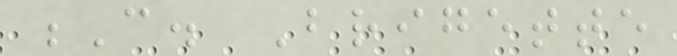C. Brigette
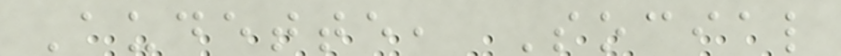Audette, Social
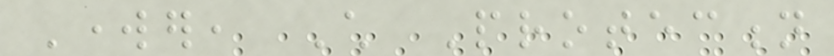Worker, Child Protection
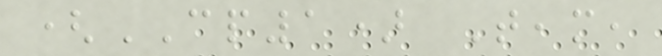(CP1) Team,
